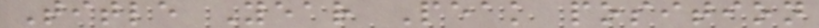Title Year Peak position
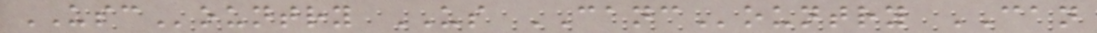USCountry US CANCountry CAN
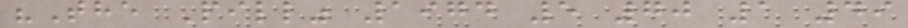"The Pill" 1974 5 70 1 49
